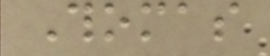Thomas
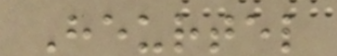Heurtel
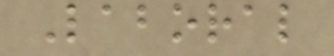Laboral
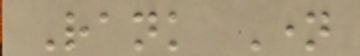Rank Name
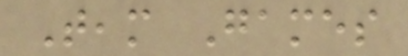Team Games
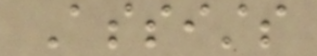Assists
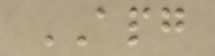APG
